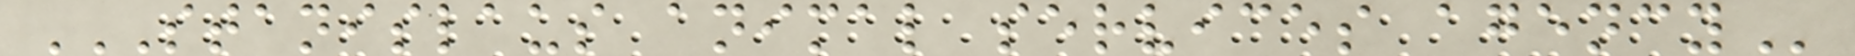STANISLAUS ANIMAL SERVICES AGENCY
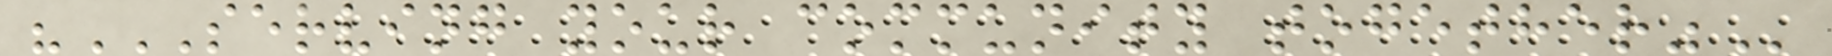"SERVING YOUR COMMUNITY TOGETHER"
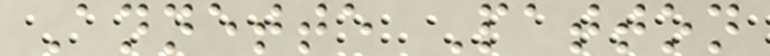Annette Patton
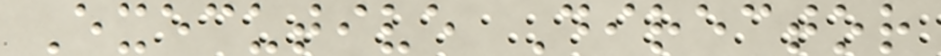Executive Director
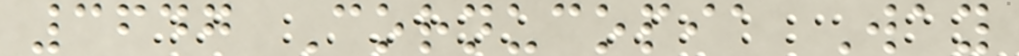3647 Cornucopia Way
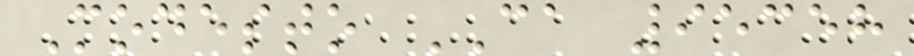Modesto CA 95358
